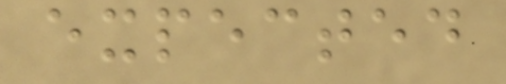expected
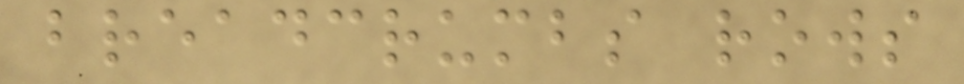breadcrumbs rows
